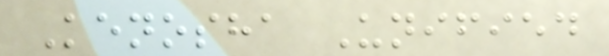Kenosha Unified
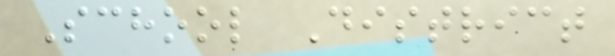School District
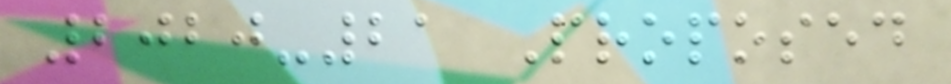2020-21 Proposed
